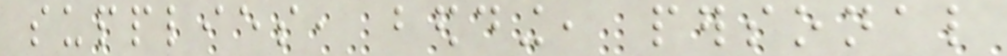supplies, bedding, personal
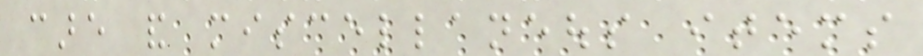care and miscellaneous items
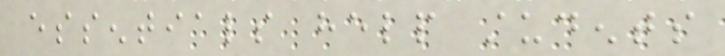essentials help students
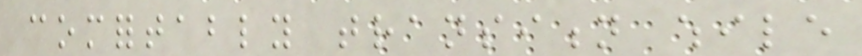comfortably transition while
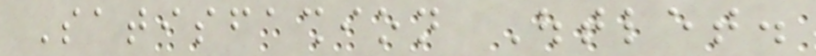Satisfashion Outlet.
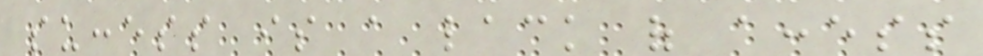success is a lack of access
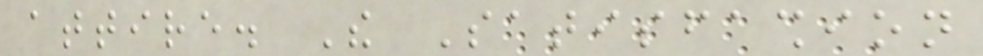attire. The Satisfashion
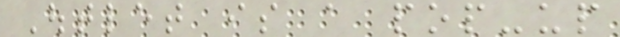Outlet is a pop-up
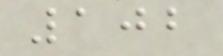102
